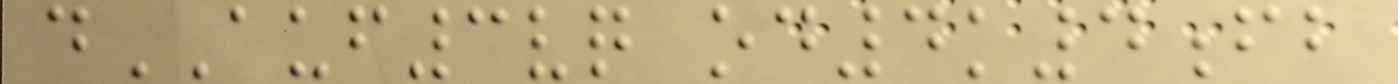dAUF3vq od4k4fb
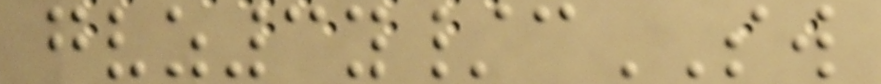gvz3y/cSW
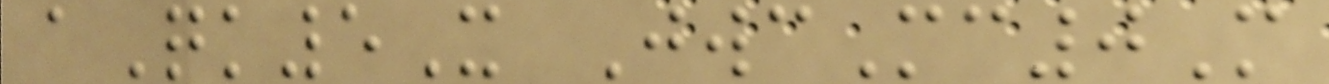aQk5X JwcMc0M
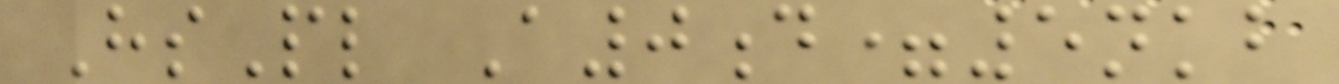HsPl A0d=5nkb
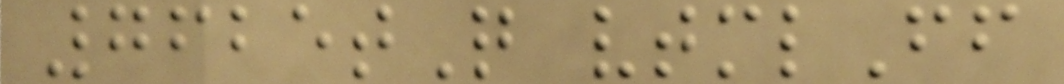7625tQ vtmlFf
